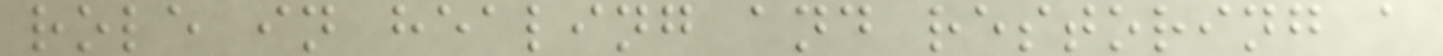role in healing and restoring a
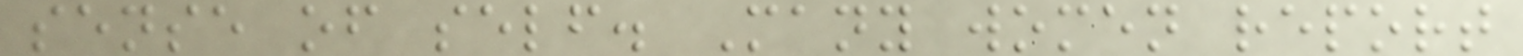sense of self. Many women report
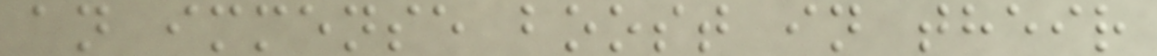an immense boost in their
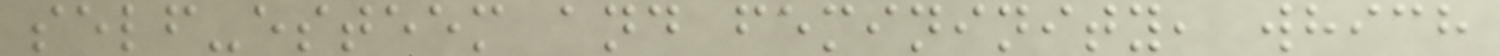self-esteem and femininity, which
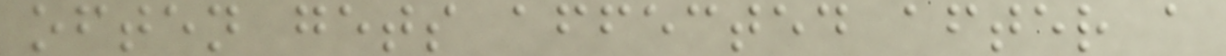often gets affected after a
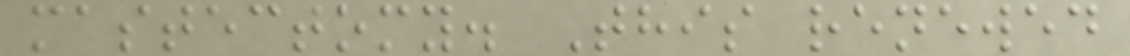mastectomy. This renewed
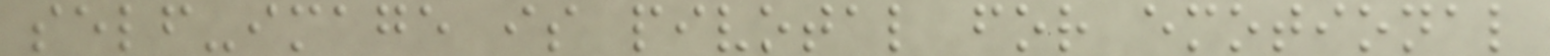self-image is pivotal for emotional
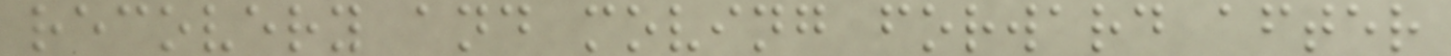recovery and moving forward after
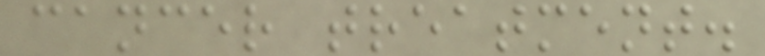cancer treatment.
